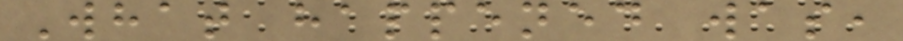What happened was,
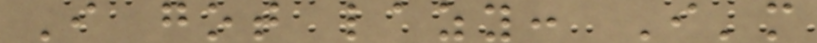I got lazy: I'm
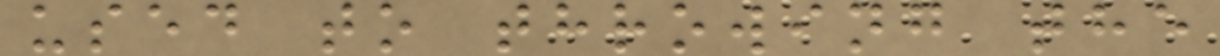used to throwing the
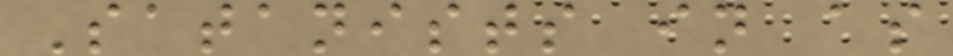Satanists in as
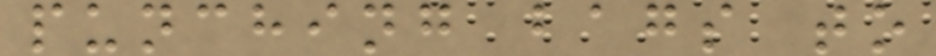punching bags to
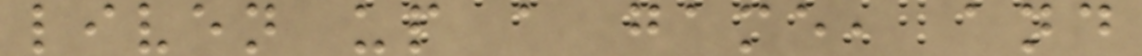liven up a game, and
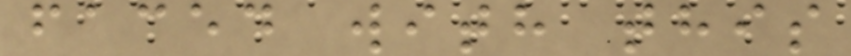faced with this
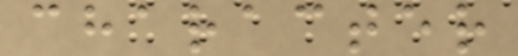character
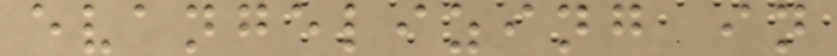evangelizing in
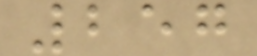257
